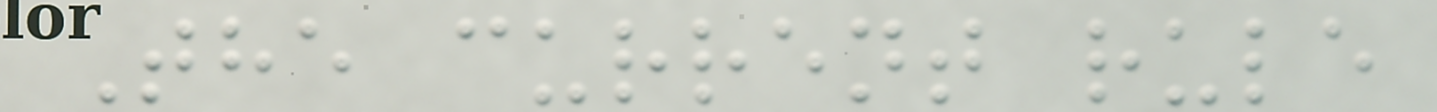The current rule
